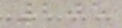205
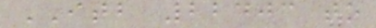ITB 22403 to
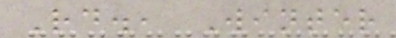Rd., Winter
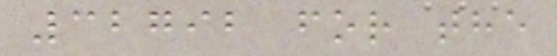32792 for the
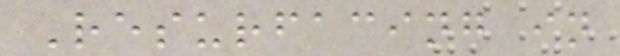Resurfacing in
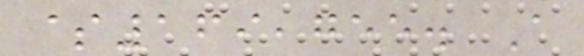$169,755. A
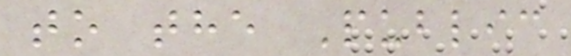to the Public
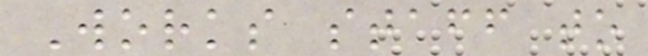Works staff to
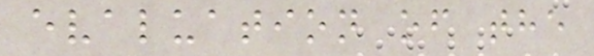evaluation of the
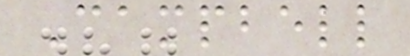Campbell
